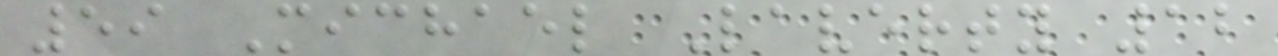59 Michael Laverty 12
